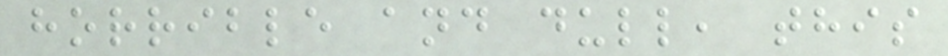horrible and dull, this
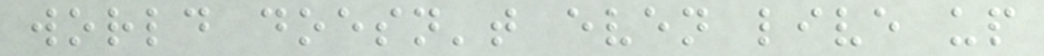world doesn't even live up
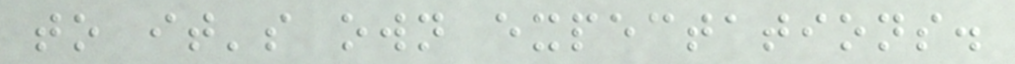to it's own expectations.
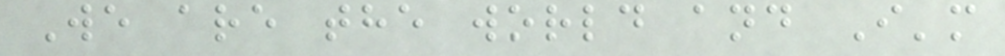We are the world and I'm
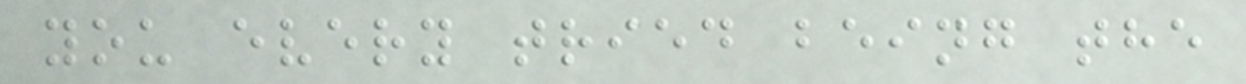you every tried being the
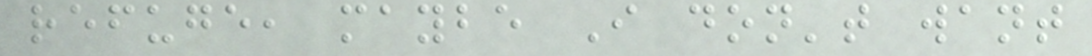refuge, maybe I don't want
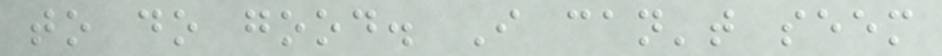to do good. I can't seem
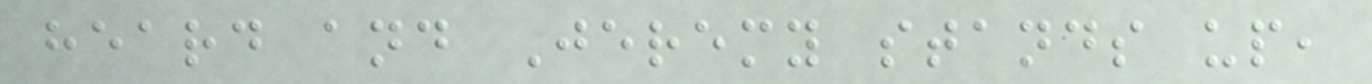heard and Jeremy stands up,
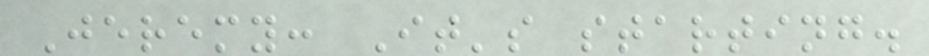Jeremy: It's starting.
